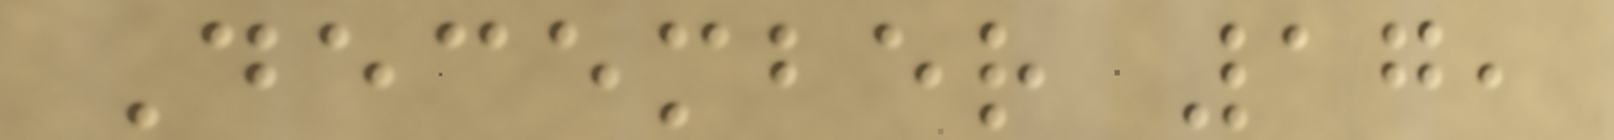December 17,
